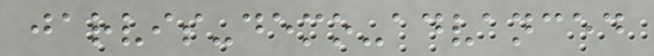jarvis-demo-advanced
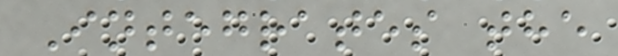Integrates the
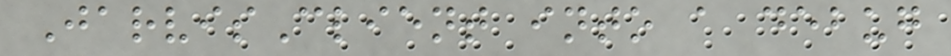JarvisClient into a debug
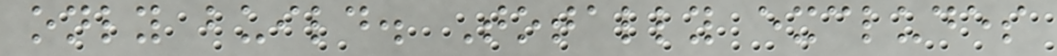only build. Totally excludes
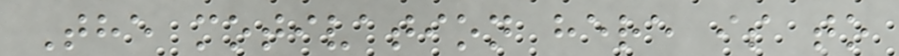The motivation here is to
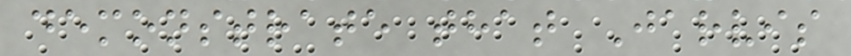demonstrate that Jarvis
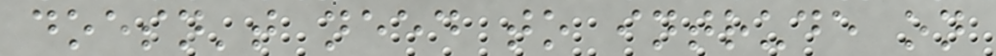doesn't need to intrude on
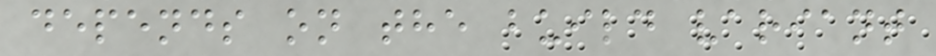depends on the build variant
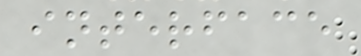interface
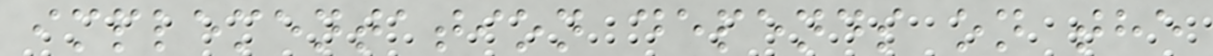implementation depends on the
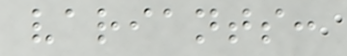variants:
